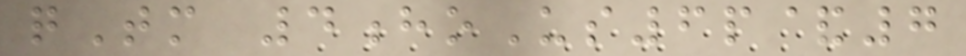qTm 4hoUs6p&7
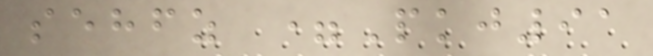sehfz =Pkj91
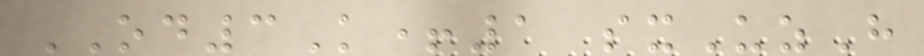OD3K+1 sxUzH
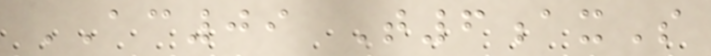AC09 T6axS
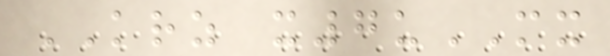KRZ x7uMX
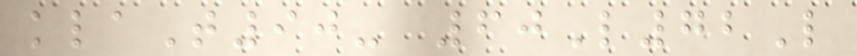klaT90- 60L72L
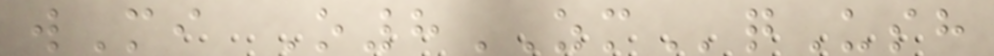wMi O8ZMqUsh
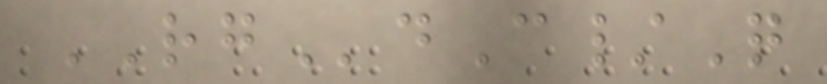RGdC/Q
